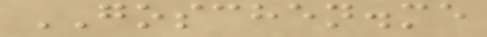GOSCHEN.me
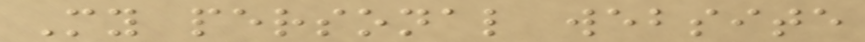My personal website
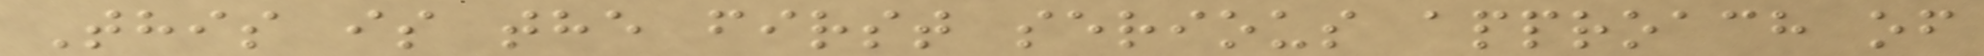This is the first serious approach of
